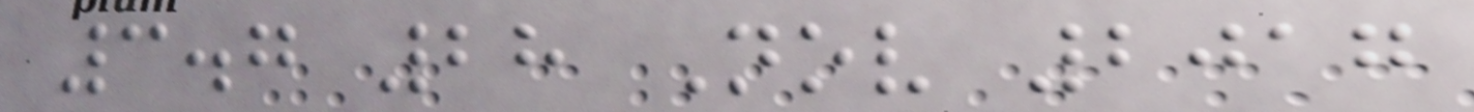3.7 28 Nov 2017
